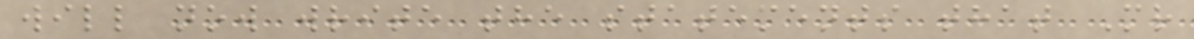will now write the statements that Mr
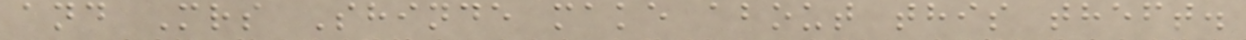and Mrs Shinde make about this theft.
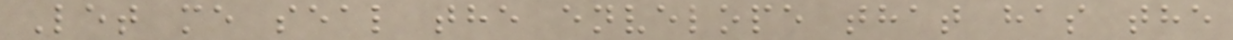Let me seal the envelope that has the
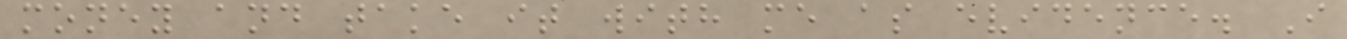money and take it with me as evidence. I
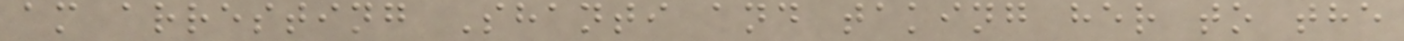am arresting Shanti and taking her to the
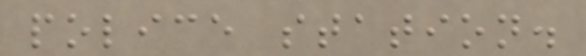police station.
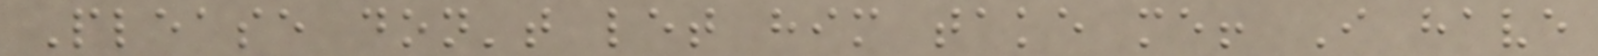Please don't let him take me! I have
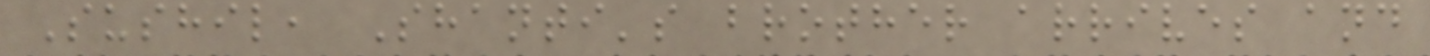Sushil, Shanti's brother arrives and
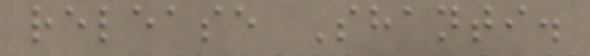release Shanti.
